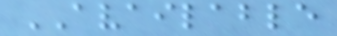AVAILABLE
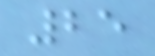25
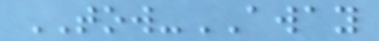TOW-AWAY
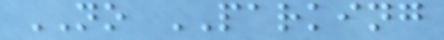NO PARKING
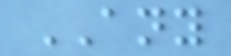ANY
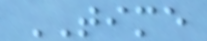TIME
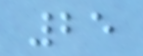25
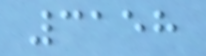3158
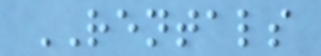RENTALS
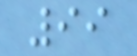99
